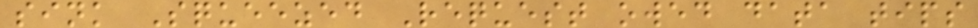sink Squeezed Request owed data tips
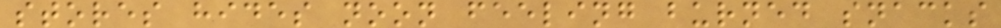stores hides noon feeling burned snacks
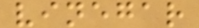vinegar
